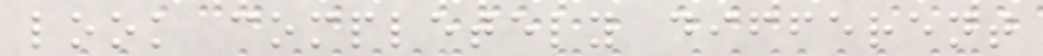look completely different
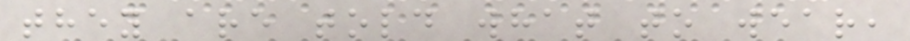they are told what to wear,
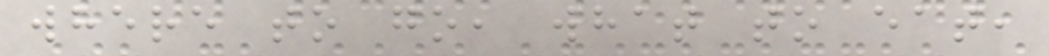where to go, what to eat,
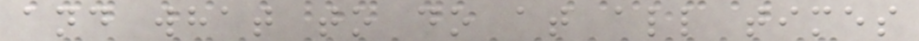and what to do at all times
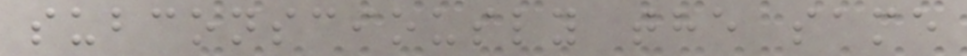subconsciously the same
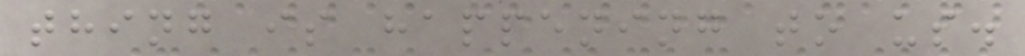thing is happening to us.
